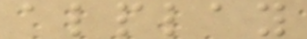alplay
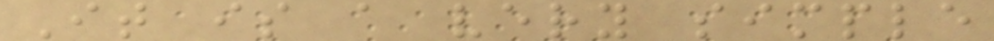It is a very simple
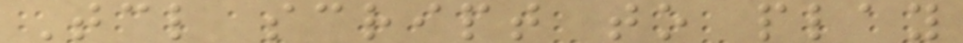Tcl script to play
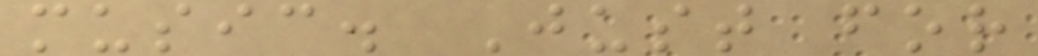music. Just for
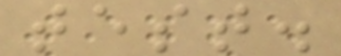test.
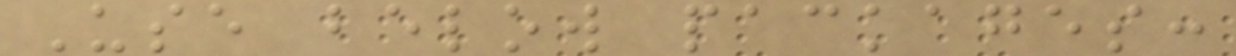Use below packages:
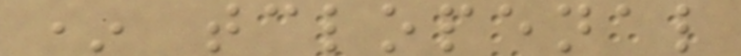* tclopenal
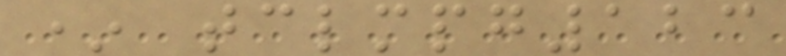* tclmpg123
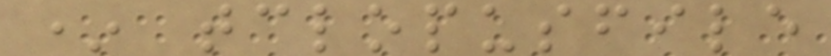* tclopusfile
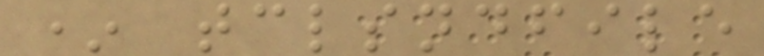* tclsndfile
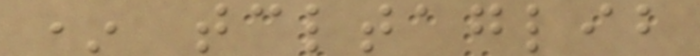* tcltaglib
